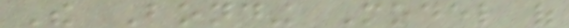The Bonding Model of
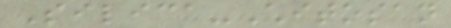Silica-Chitosan
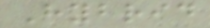Hybrid
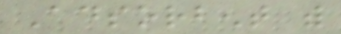Adsorbent with
